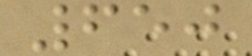650
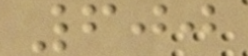600
